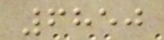6850
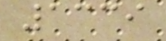1339
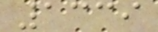1339
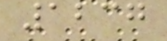1237
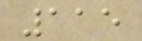115
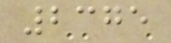2375
